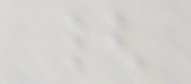{
